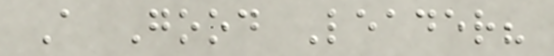A Good Leader?
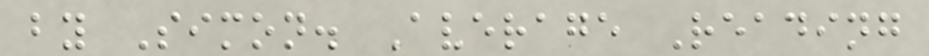by Simon. Average Reading
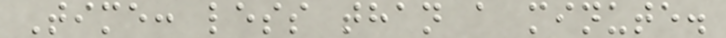Time: less than a minute.
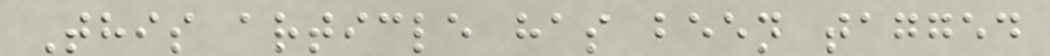This article has been tagged
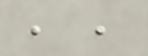, ,
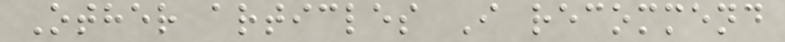Other articles I recommend
